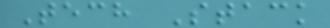Tech Stack
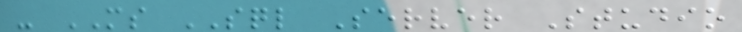- MS SQL Server Studio
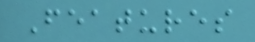Features
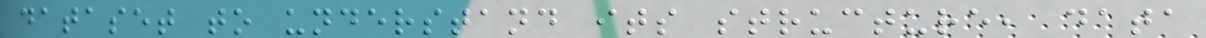dataset to understand its structure, data
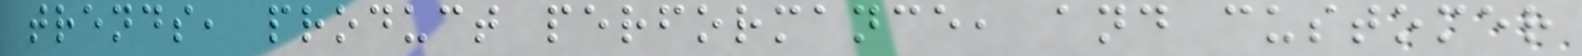trends, product performance, and customer
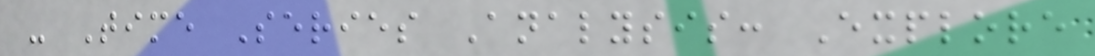- Time Series Analysis: Explore
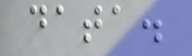data.
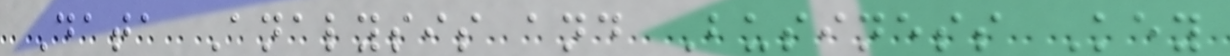Data Analysis and Business Key
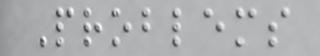Problems
